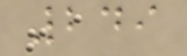249
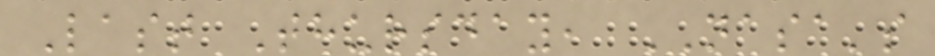Last Thursday, NASA's
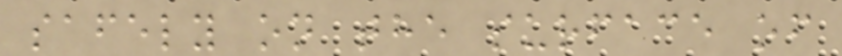safely on the surface of
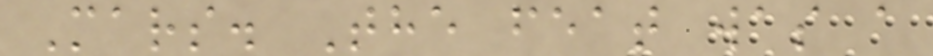Mars. The feat was a
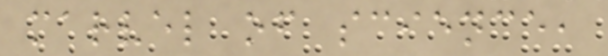marvel of science,
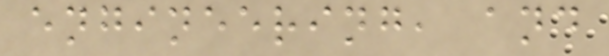engineering, and
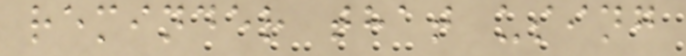reminder that using
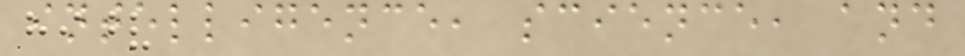intelligence, science, and
